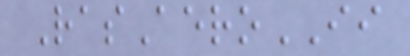RasAeroII
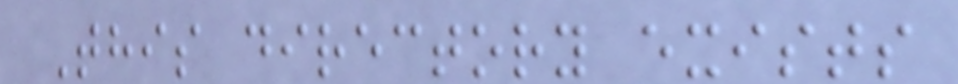This directory exists
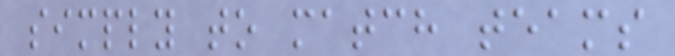simply to match teams
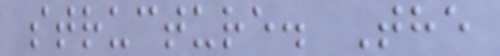structure. The
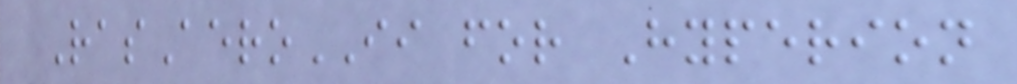RasAeroII for Hyperion
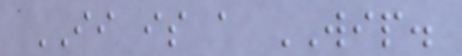II is a WIP.
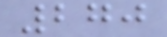270
